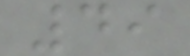49
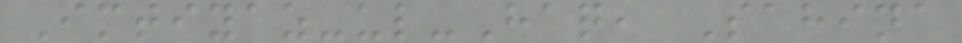Imtiyaz-ul-Haq, Sahina
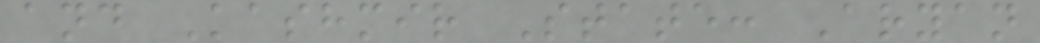and Kashmir State: Aryan
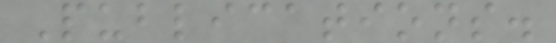Publications.
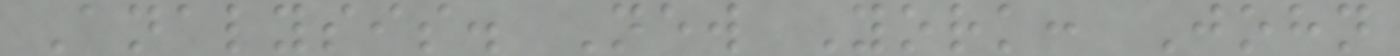Analysis. New York: John
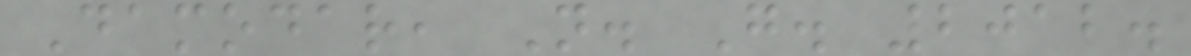Damodar, N. G. 2012.
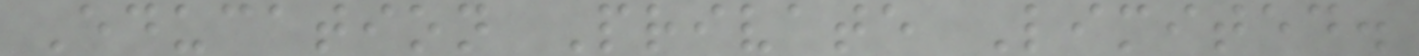Education Private Limited.
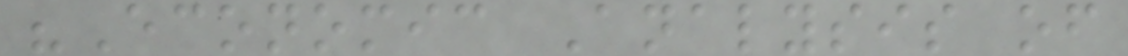"Economic Analysis of
